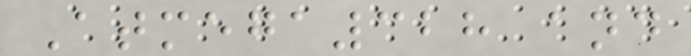Atmega328 and
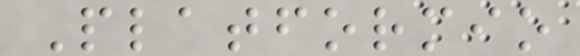Platformio
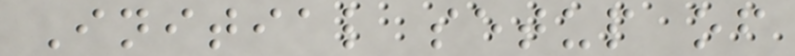Initial setup of
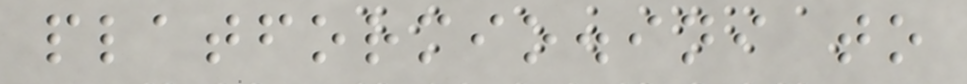platformio.ini to
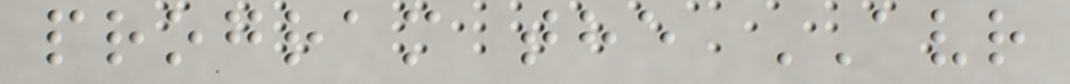program the AVR
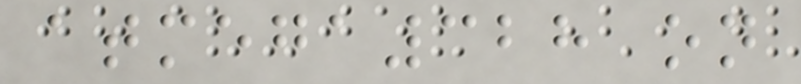atmega328 on
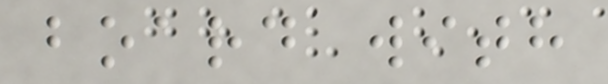board with
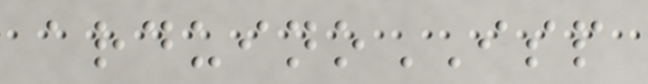arduinoISP
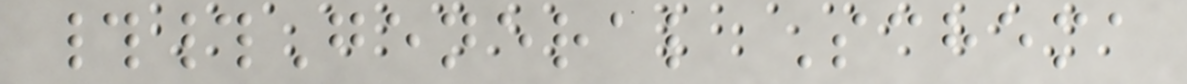##General Schema
